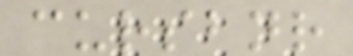cursbnr
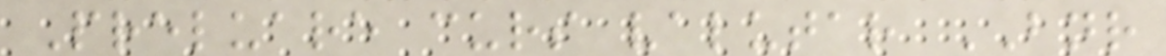Preluare curs valutar BNR
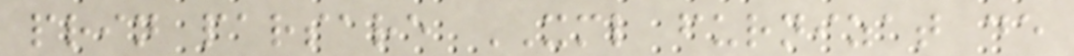prin parsare XML furnizat de
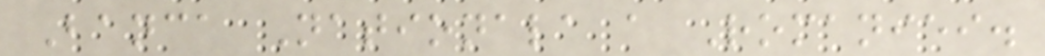Banca Nationala a Romaniei.
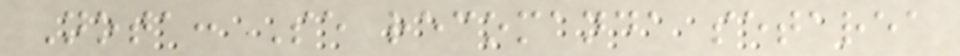Nota: Se recomanda setarea
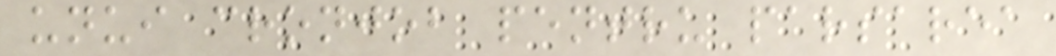unui cronjob pentru parsarea
